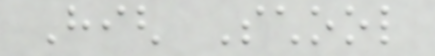High School
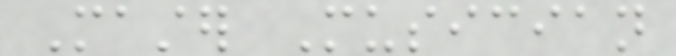Master Musician
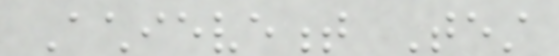Achievement Test
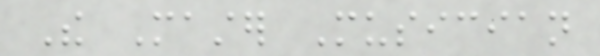The Master Musician
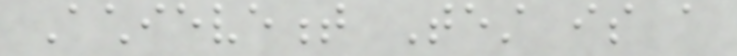Achievement Test is a
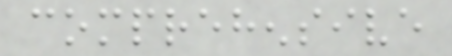comprehensive
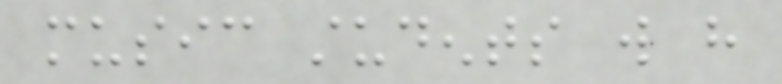music students will have
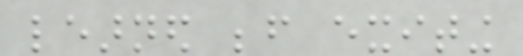learned before exiting
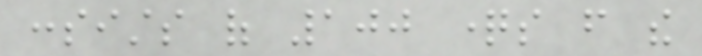consists of 100 questions from the
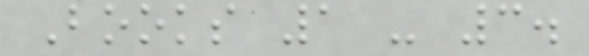Books 1 - 3.
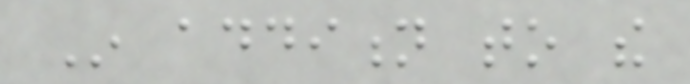In addition to the
